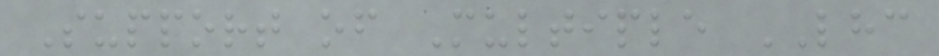Support of Multiple LHC
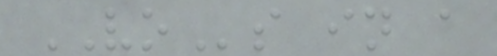VOs in a
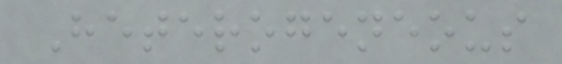Heterogeneous
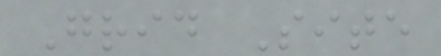Grid Site
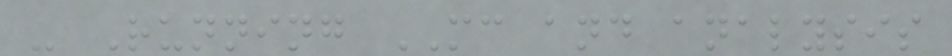- Running MC and analysis
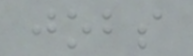jobs
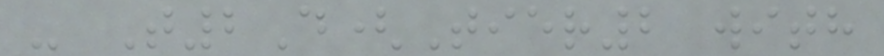- T2D(Tier2 with
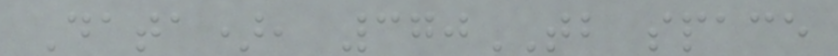Data), 370TB space
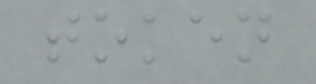token
